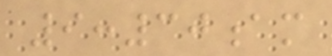9:30am
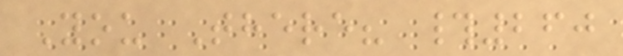You There? #260
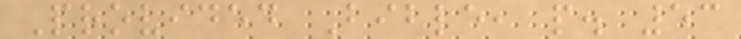Provided Bible, p. 53
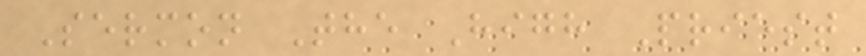Sermon The High Priest
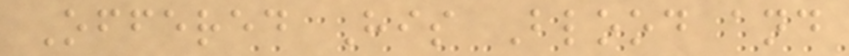Offered His Blood and
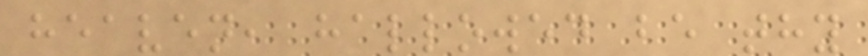heaven, hallowed be thy
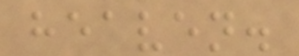heaven.
